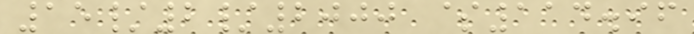15/2/2000 $114.96
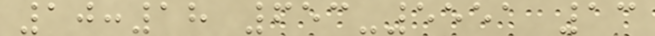10:18 653-5551 13
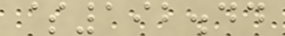$192.44
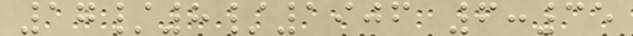17/8/1906 6:35
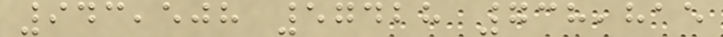943,508 57428 738,815
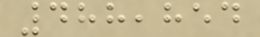488,854
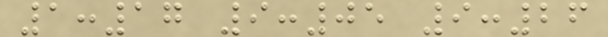1:17 9:05 9:26
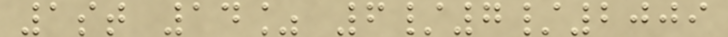1st 14% 6/7/2009
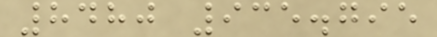8480 935.795
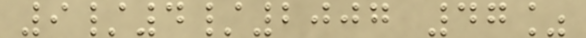9/4/2007 47%
